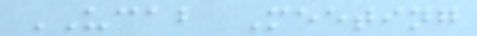UCAB Meeting
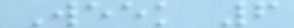Week 6
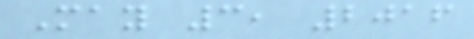May 3, 2016
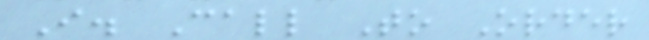I. Call To Order
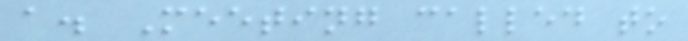a. Meeting called to
